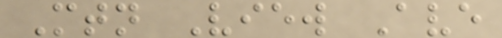Mtn View Ave
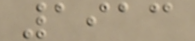1913
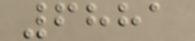6881
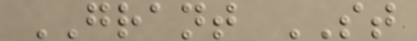GRANT ST
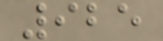925
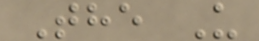The U
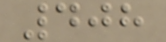408
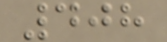408
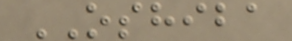OSHIBA
